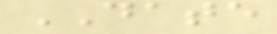DATE
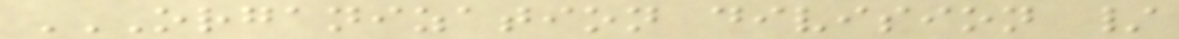ORGANIZATION DIVISION /
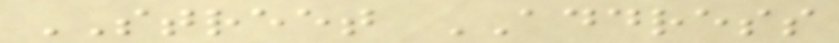STREET ADDRESS
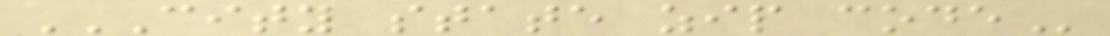CITY STATE ZIP CODE
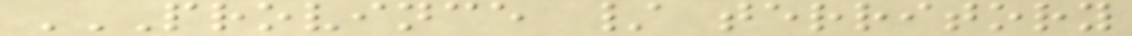PROVINCE / TERRITORY
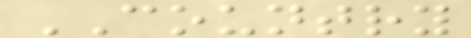COUNTRY
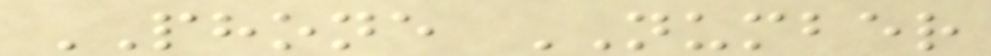PHONE NUMBER
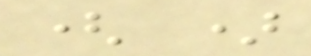( )
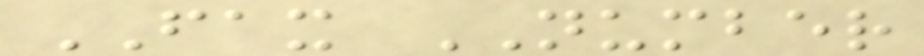FAX NUMBER
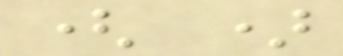( )
